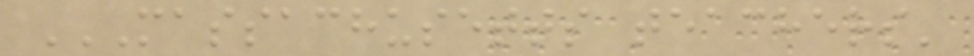MASSACHUSETTS TEACHERS'
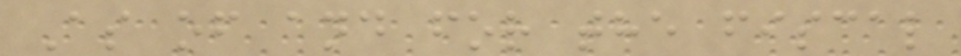As of and for the fiscal
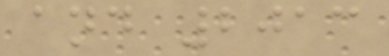and 2013
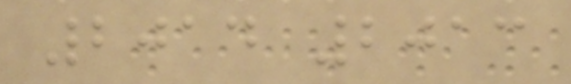2014 2013
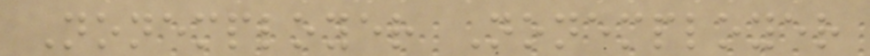Nonemployer Nonemployer
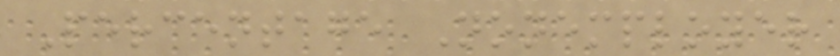Percentage Nonemployer
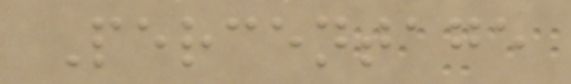Percentage
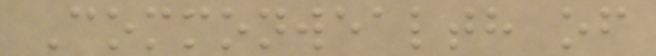Commonwealth of
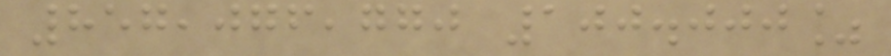857,076,770 100.000%
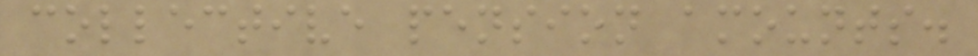collective pension amounts.
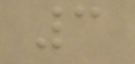3
